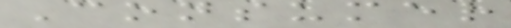Consumer
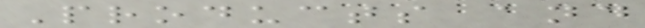Products and
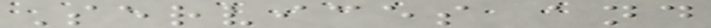Services and
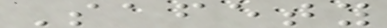Safety
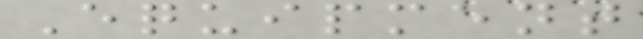Equipment
